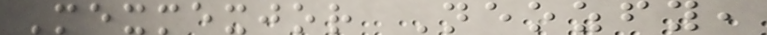Mexmexjor Neozfy,
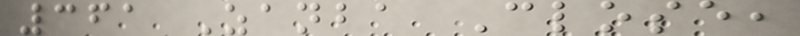361 Zanba Close,
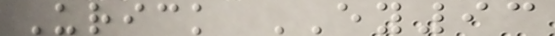Urick EY93
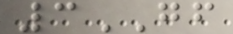3GF
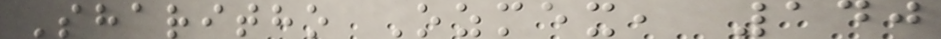Sharitho Ozmex, 140
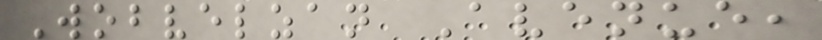Wobvelzan Avenue,
